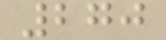270
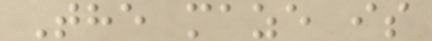The maze is
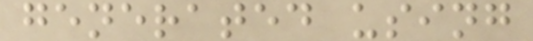generated using
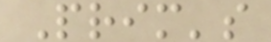Prim's
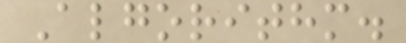Algorithm.
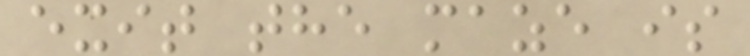exit the maze is
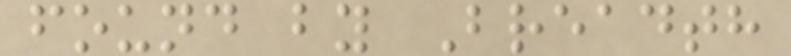found by Breadth
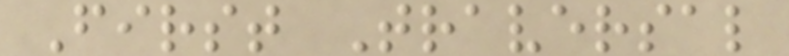First Traversal
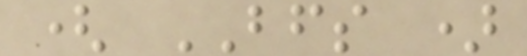( BFS )
